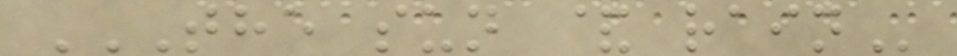THE SUN & RAIN
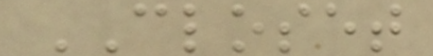CLOSET
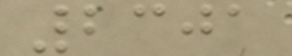2301
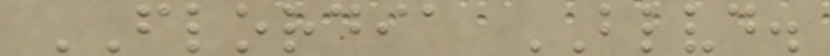FLORDIA BLVD.
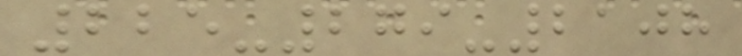225-279-2108
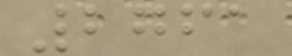2761
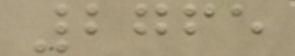2765
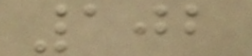102
